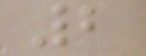2
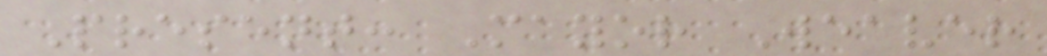Present: Mayor Weaver
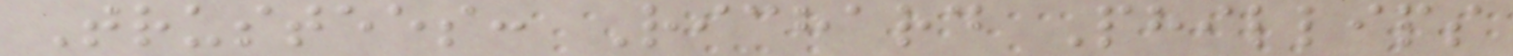Trustees: Richard Phillips
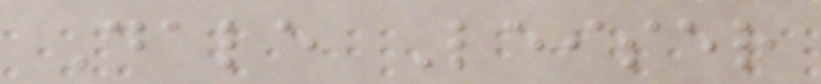Dale Leiser
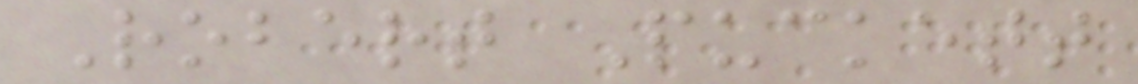Robert Puckett
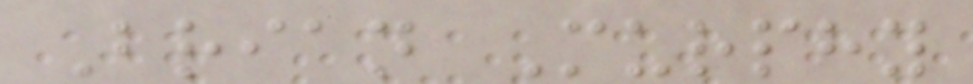Brian Murphy
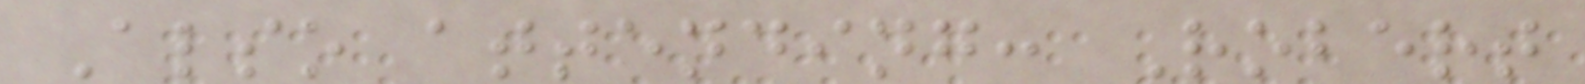Also attending: Robert
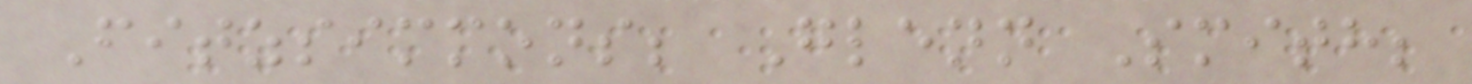Fitzsimmons; Glenn Smith;
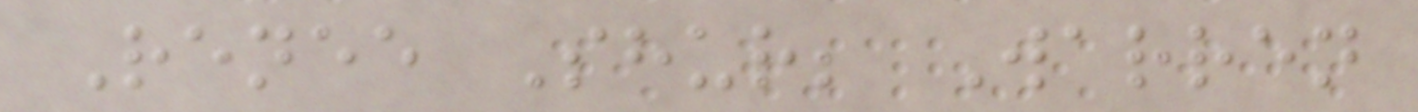Renee Shur; Warren
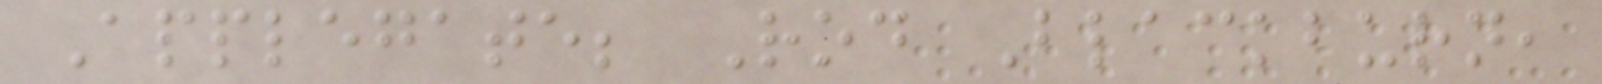Applegate; Rod Blackburn,
